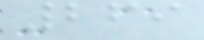269
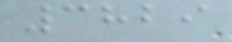3829
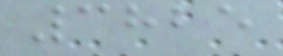3825
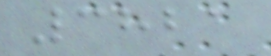3821
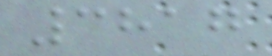3817
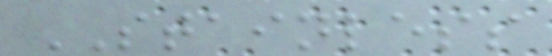STAINLESS
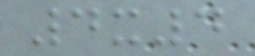4x4
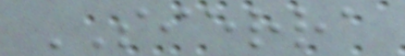SIERRA
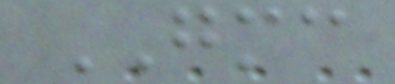GMC
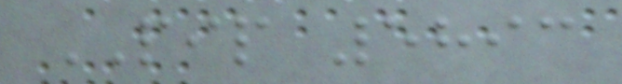PIP 5893
